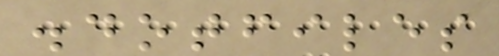.dotfiles
